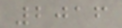2016
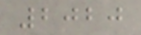2020
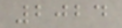2024
